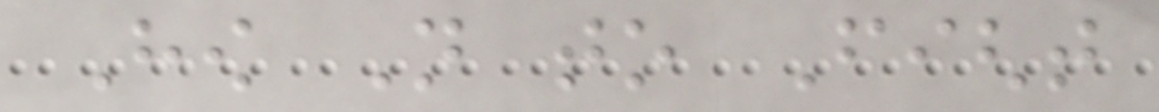How Not to Fight
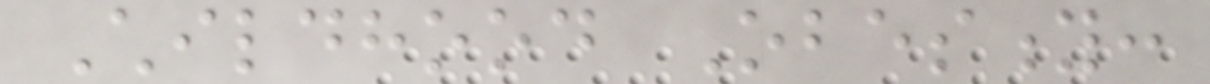Childhood Obesity:
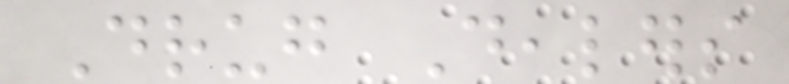Drug Dealers
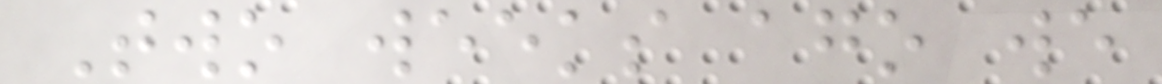Two weeks ago we
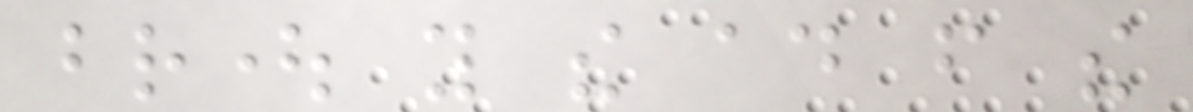brought you the ad from the
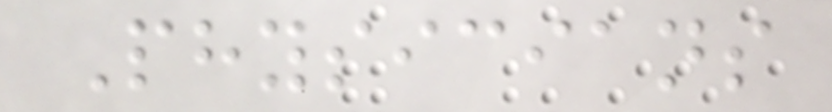Physicians
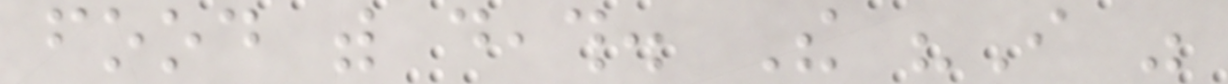food with death. The "I was
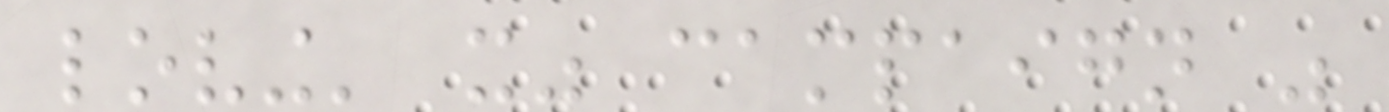loving' it" campaign was
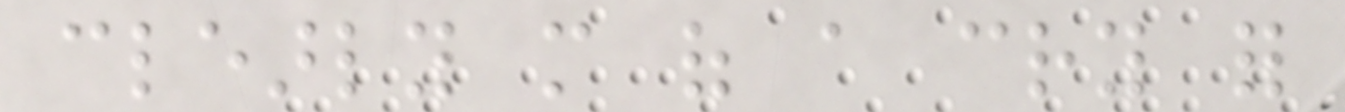clearly more of a cry for
